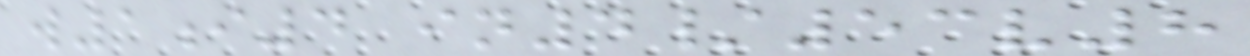w1i4 in4/53v8
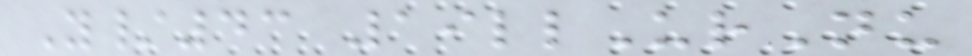Y/43 19llUrNu
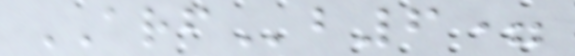ARFb6=
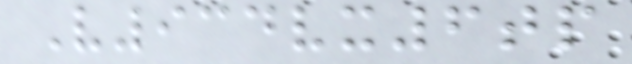V934vx6tp
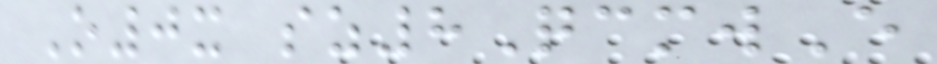O0x sz8QcmwE
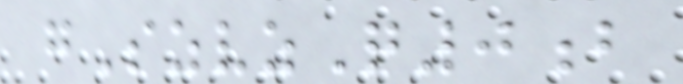gSzvzQ0b
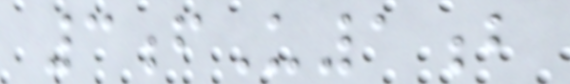3fU1b
